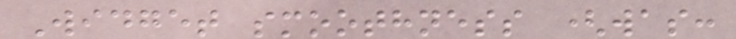Widget smoothness (was:
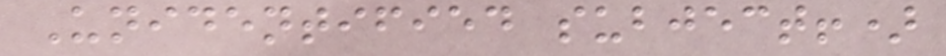Unidentified subject!)
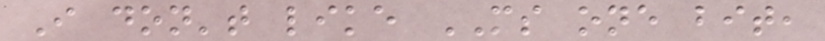I don't like MS one bit,
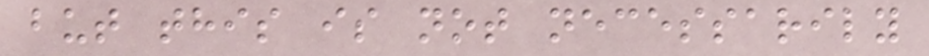but this is not necessarily
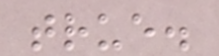true.
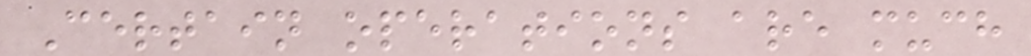Certain operations are much
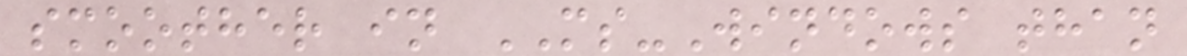smoother in MS-Windows than
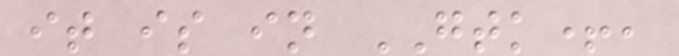it is in GTK+,
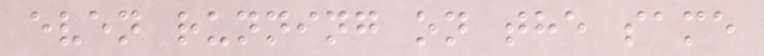even running on the same
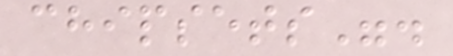chipsets".
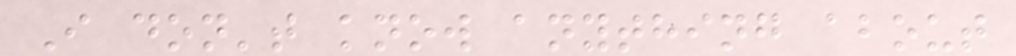I don't know anything about
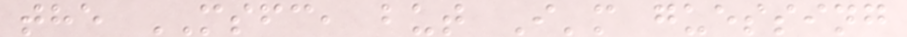the MSFC, but I'm guessing
